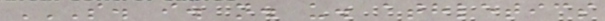S. I. N. U. ATHLETICS
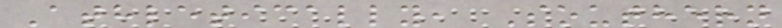Athletically, Southern
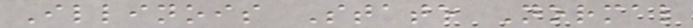Illinois State Normal
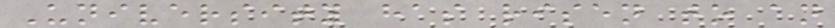University has risen to an
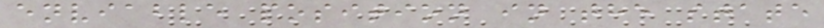enviable position in the state
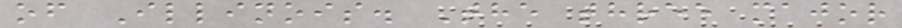of Illinois. The three major
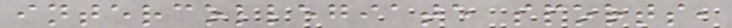intercollegiate sports,
